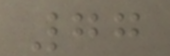77
